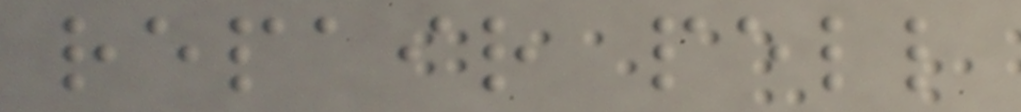repair pell
